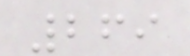269
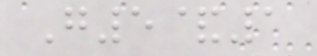G5&1
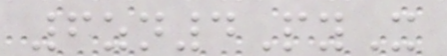6zn4PyX
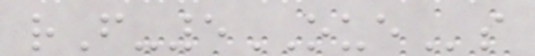rF-5OUEs
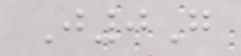J0G
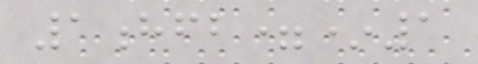1hfb=*1
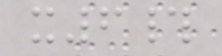x6#
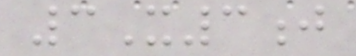3X3j
